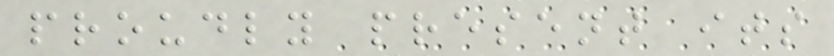proudly present its
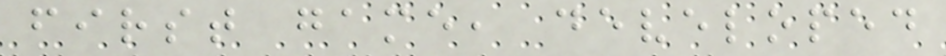first game, developed
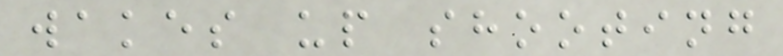wakes up shooting
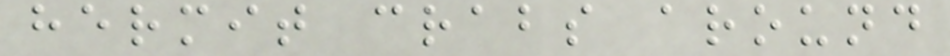hermit crabs around
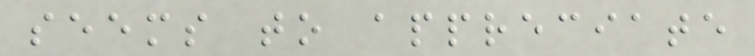seems to appreciate
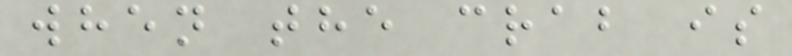when the crab is
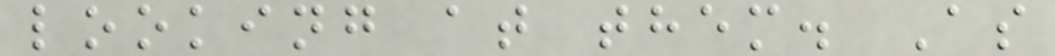looking at them. As
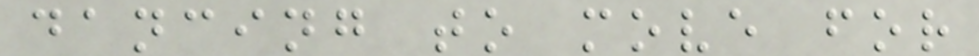dancing to move for
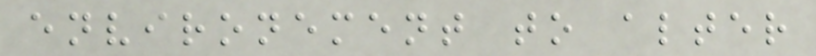environement to alter
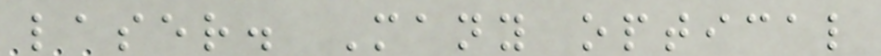laser. Many optical
